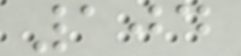104
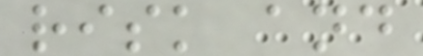risk and
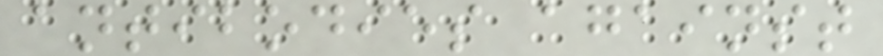antibodies against
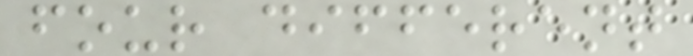four different
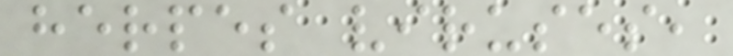herpes viruses,
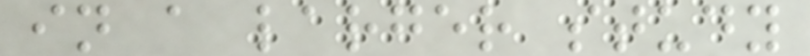in a larger study
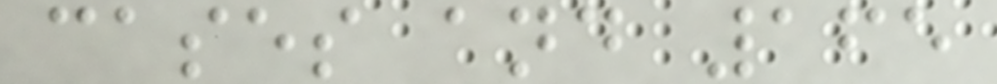cases and 165
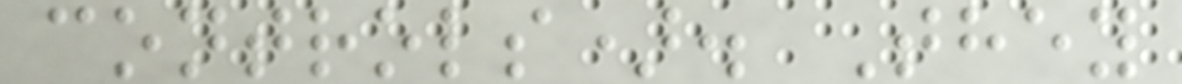controls). They
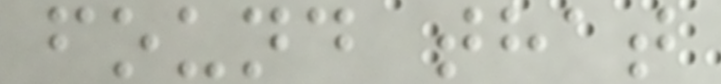found that
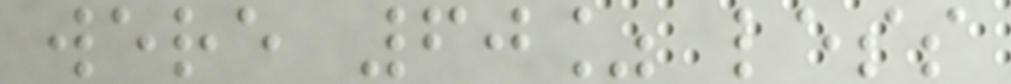were 60% less
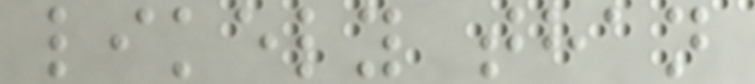likely than
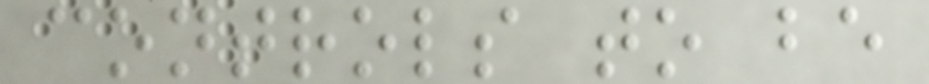controls to be
